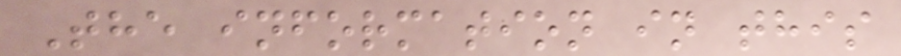The information in this
